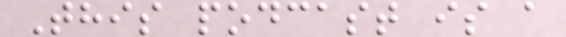This podcast is a
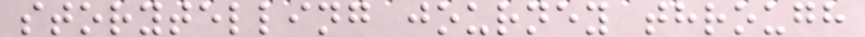storytelling journey through
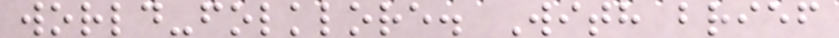world-folklore. With brief
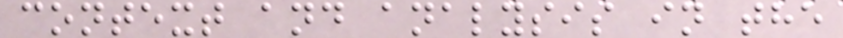context and analysis in the
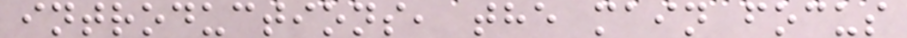introductions, the main focus
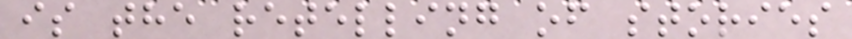is the retelling of stories
